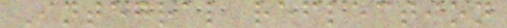Integral reflection
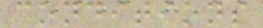conditions
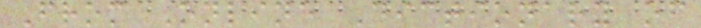From Online Dictionary of
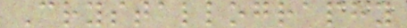Crystallography
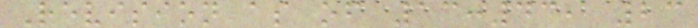Revision as of 13:43, 23
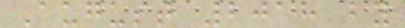August 2018 by
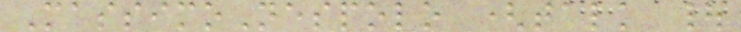MassimoNespolo (talk |
